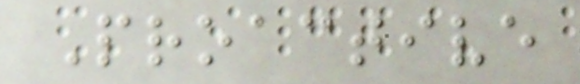Proactive
